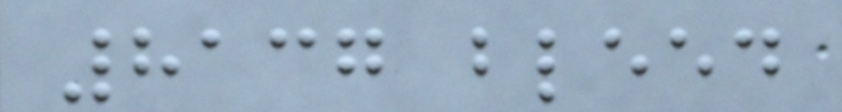8137 bleed
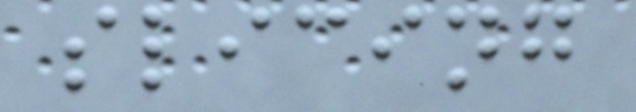slicing
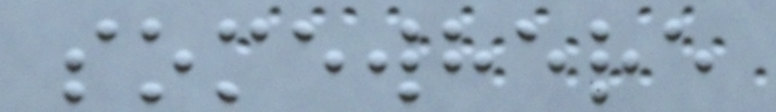somewhere
